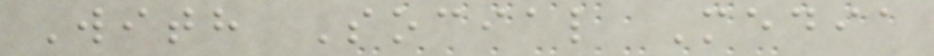With Social Media
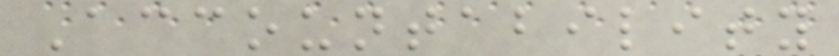Accountability
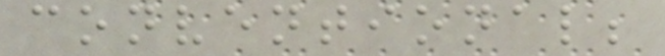conventional;
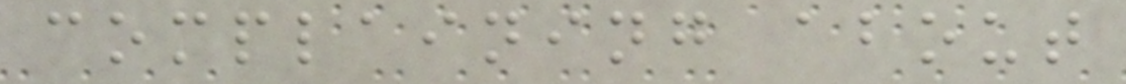complaining about
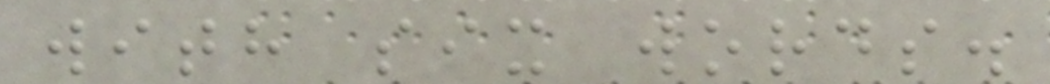with six words.
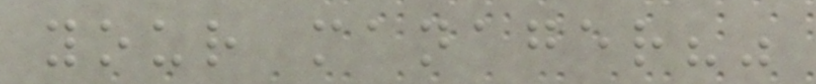your manager?"
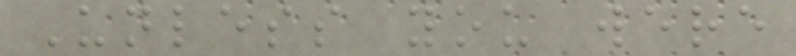Unless you were
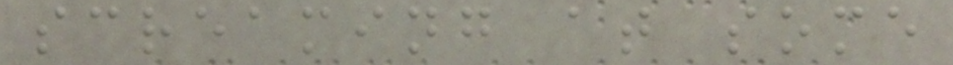screaming at some
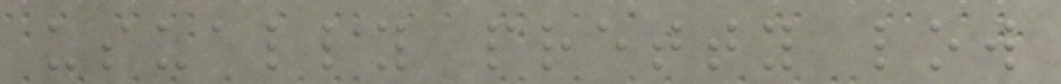usually pretty low
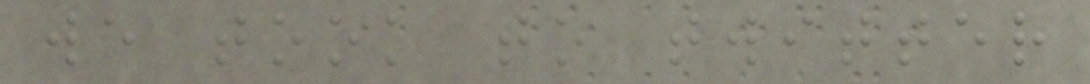we took to twitter
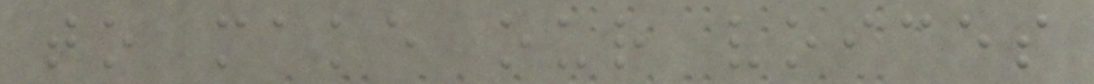to make our voices
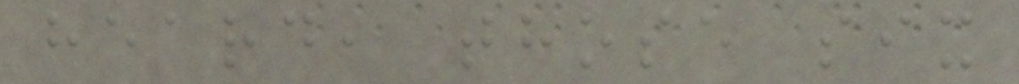heard, those six
